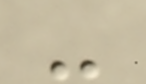-
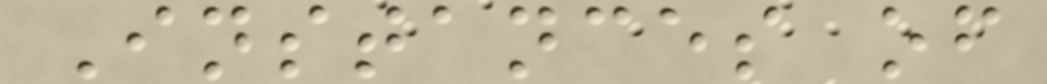Instances of
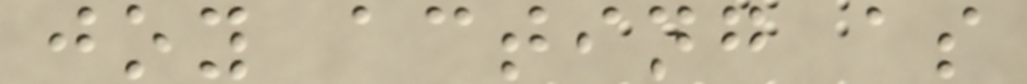joy acting as
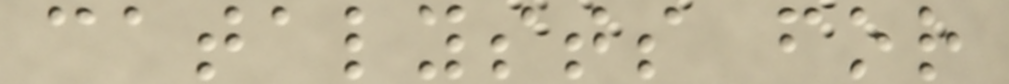catalysts for
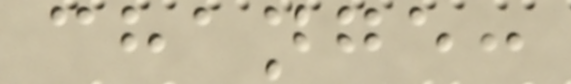change:
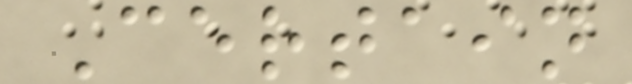Certain
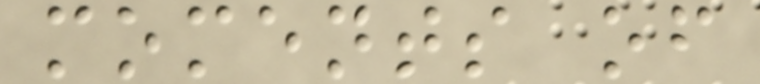moments of
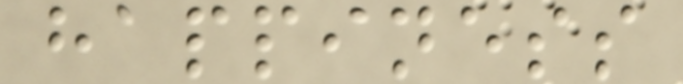happiness
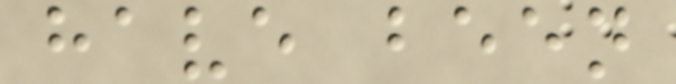have been
